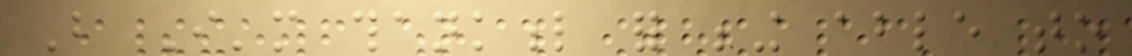But I'm thankful for being able to
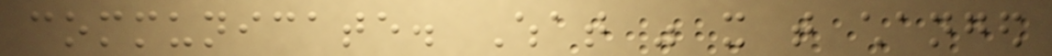communicate. What was it that changed
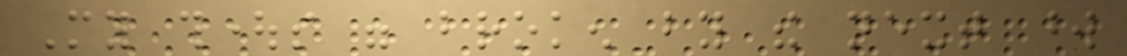My thoughts were broken by the next word
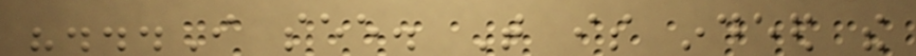"...I see. That is indeed the
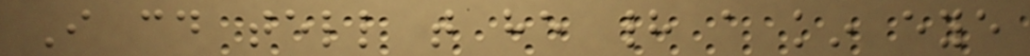I could tell that he had a kin eye
